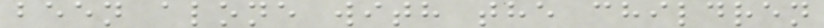been alone with the children
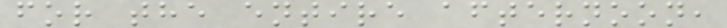for the entire afternoon,
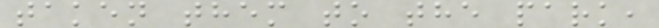taken them to the park,
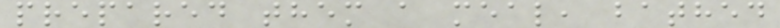prepared them a meal, bathed
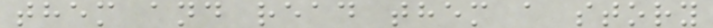them and read them a story
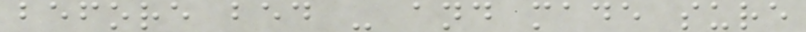before bed - and made sure
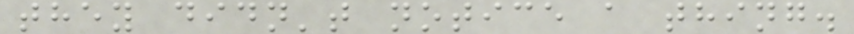they didn't notice a thing.
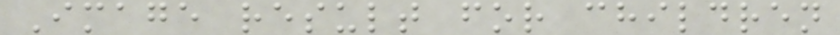Image result for children
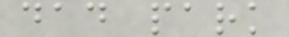dad park
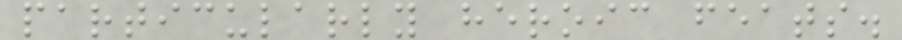particularly heroic feats.
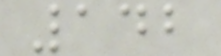142
